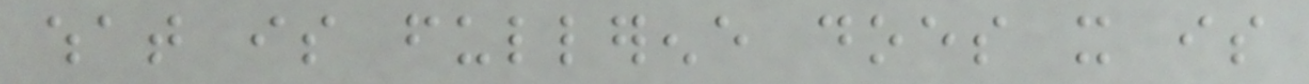what is fullerene does it is
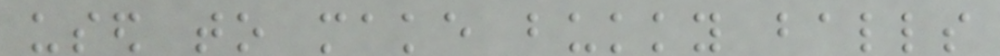used to make bukky balls
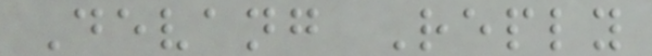Devang Reply
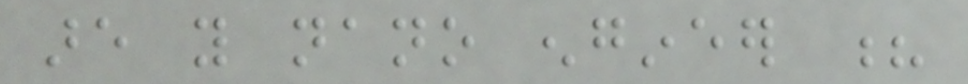are you nano engineer ?
